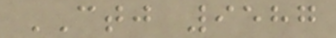CTJ 9587
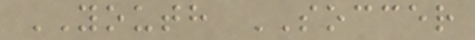YOUTH SOCCER
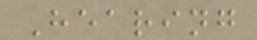Hearing
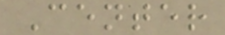Center
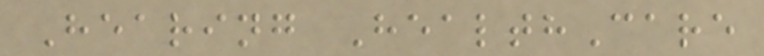Hearing HealthCare
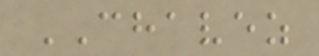CHAVEZ
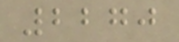2270
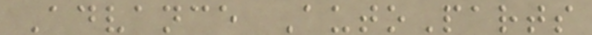Advance AutoParts
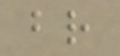br
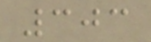303
